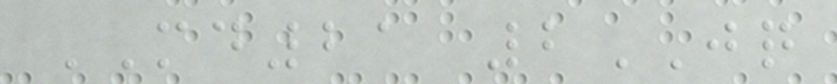MD21 2JQ
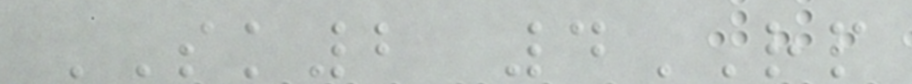SK2 4RP
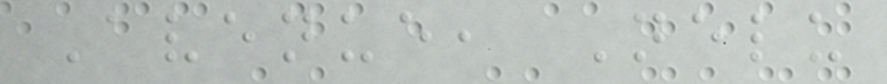Avenue, Nelu
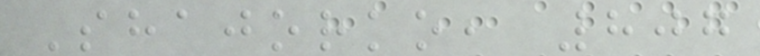Shajorko, 807
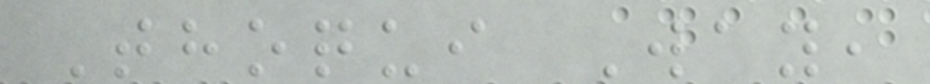Thoqui Way,
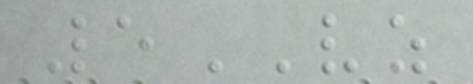5VZ
